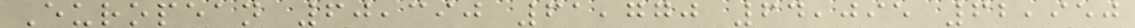European 60,390 61,770 64,095 62,950
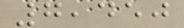7,450
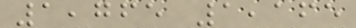1,765 1,165
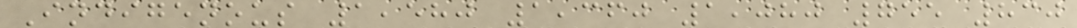Indigenous 1,580 1,360 1,080 755 830
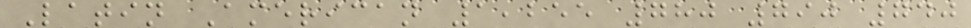Latin American 1,255 780 790 740
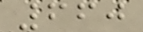660
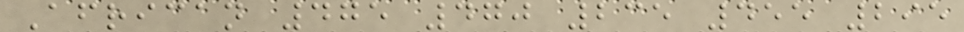African 475 470 235 455 295
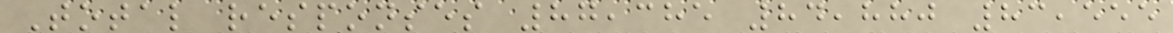Total responses 87,385 84,880 83,555
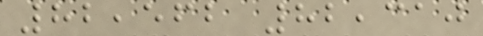82,562 82,310
